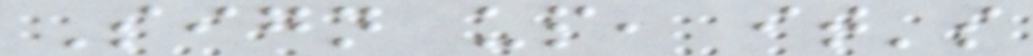Sign up, it's
